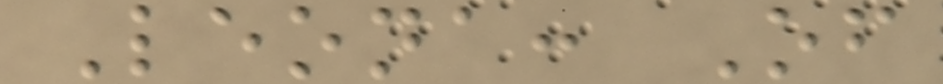Leona: Of
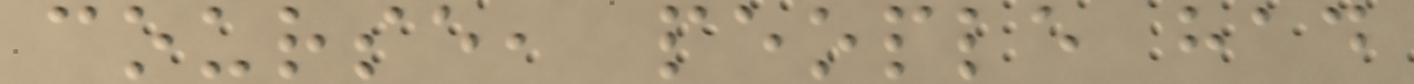course, people had
